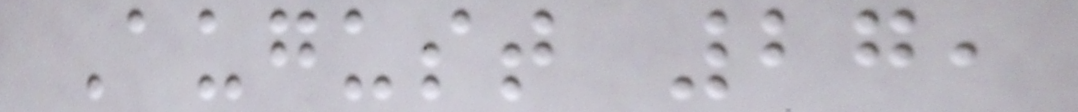August 27,
